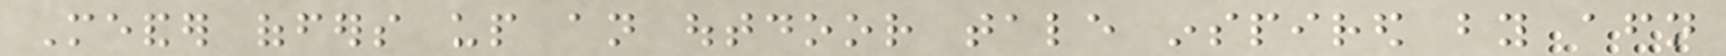Meander offers up an outdoor tale inspired by afternoon
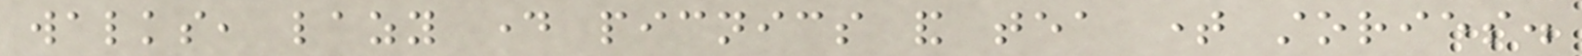walks, lazy day picnics and tea time stories.
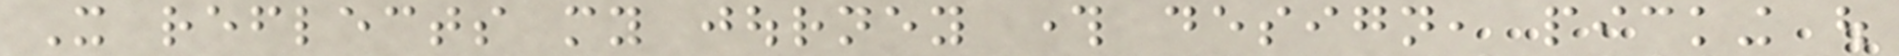It reflects my journey through design, picking out
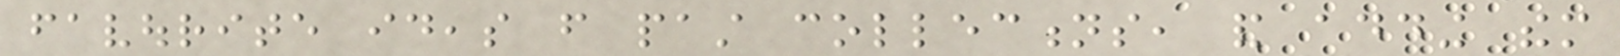favourite ideas from past collections, and adding them
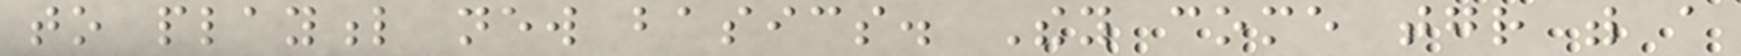to playful new basics. They come together with a
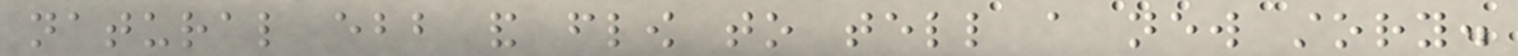natural ebb and flow to tell a new story.
